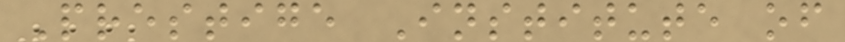Prestige Institute of
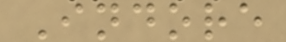Indore
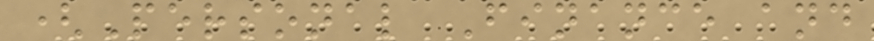(Personal Finance and
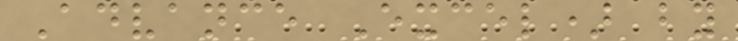Advance Excel) by
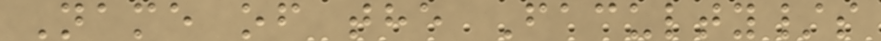Name of the Faculty/s
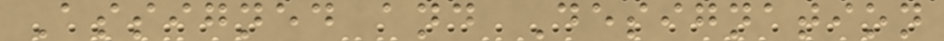Assigned and Designation
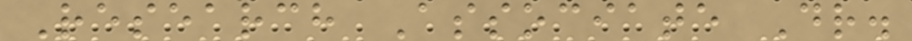Research Associate Dr.
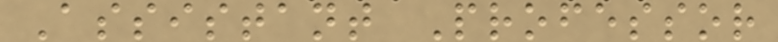Assistant Professor
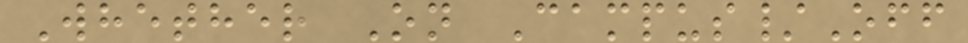Whether On Campus/Off
